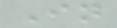In
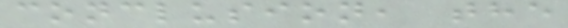conclusion, the
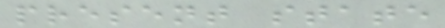present state
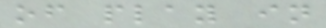of play in
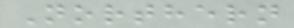Northern
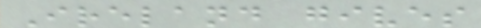Ireland gives
